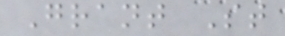Grant St
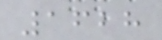1628
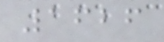1626
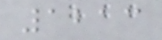1213
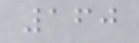160
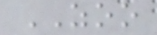ZOO
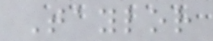Taylor
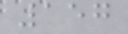157
